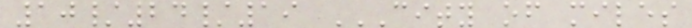10/24/19 CITY OF MILES
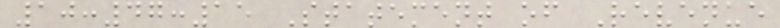10:47:15 Statement of Revenue
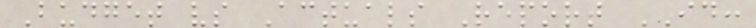Budget vs Actuals Report ID:
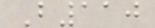B110
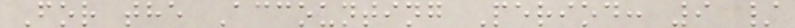For the Accounting Period: 9 /
